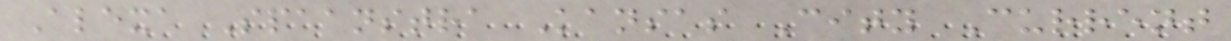Alexa Spaanstra Kansas City Current
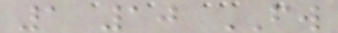1 10 FW
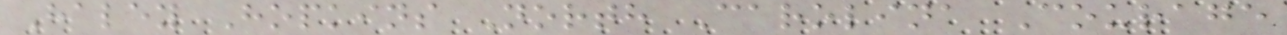Haley Hopkins North Carolina Courage
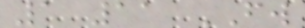1 11 FW
